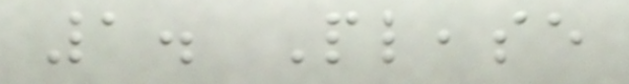1. Please
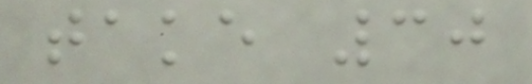take 30
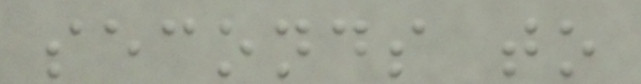seconds to
